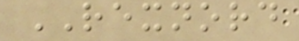REXNORD
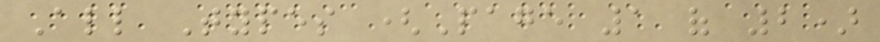All Types (Page 1 of 2)
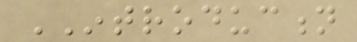INTRODUCTION
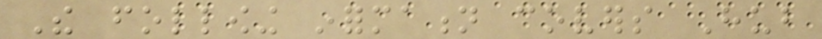The following information covers Hub
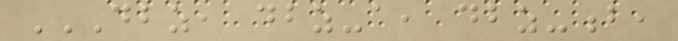DBZ, DBZ-A, DBZ-B,
